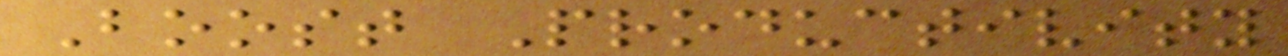Boost Productivity
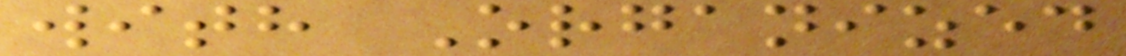with Organized
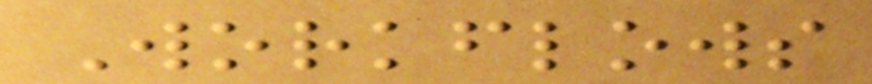Workflows
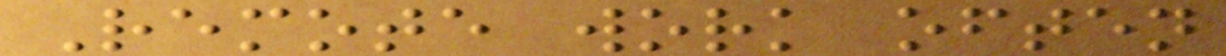Remote work often
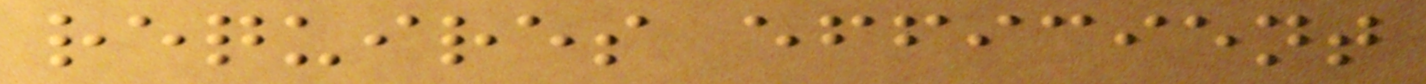requires efficient
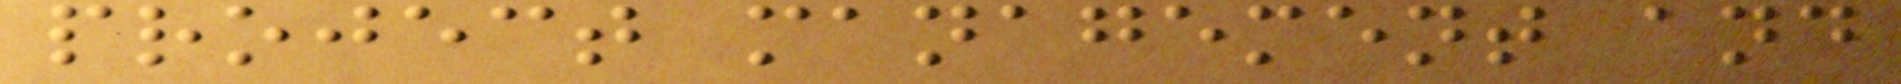project management and
